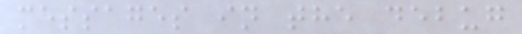messages in the debug
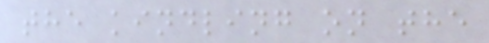the kindling on the
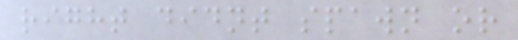right didnt spawn or
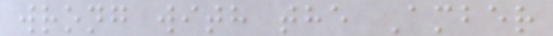wrong with the Amber
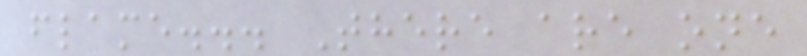flame... There are one
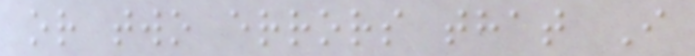or two errors that I
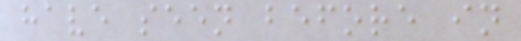have seen before in
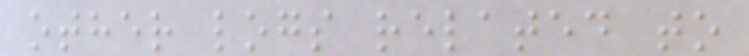other logs related to
